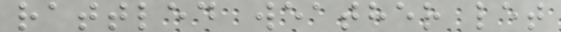rattled weather let
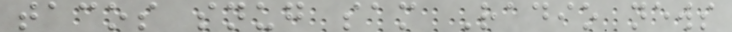tacos snug sam Radio news
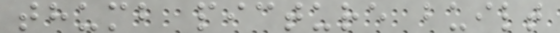thumb picture built
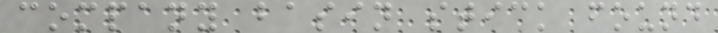company basin stick found
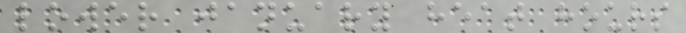lower january heat hours
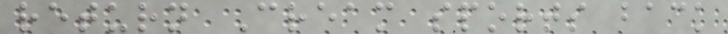return Cream sports back
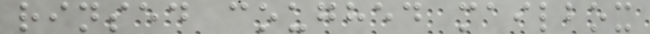rinsed coughed mailbox
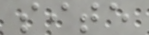site
